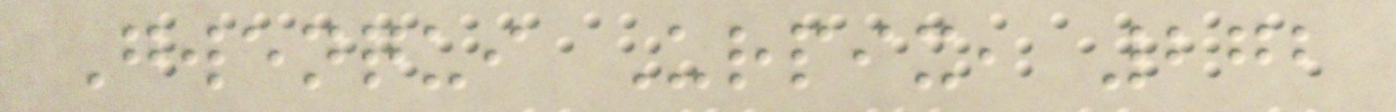Gwenqui Urpix, 272
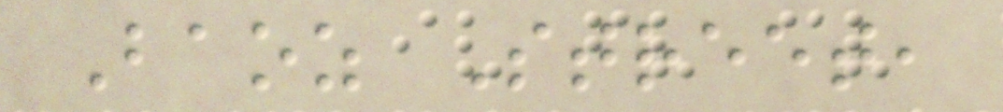Baoz Street,
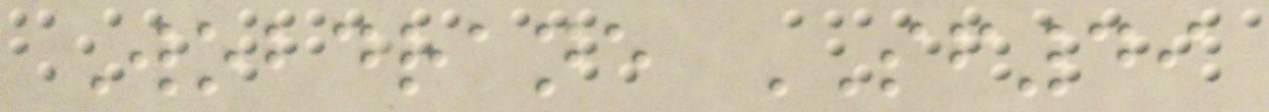Wobdrane SF49
